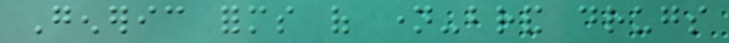Generic forms of name-brand drugs
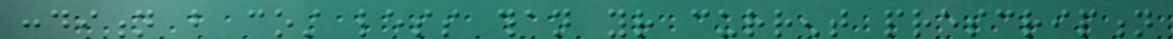condition but cost less than your current prescription
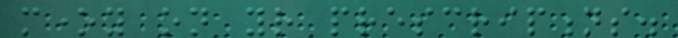money on your prescriptions.
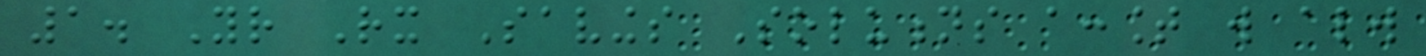1. Your Rx Savings Solutions account will always
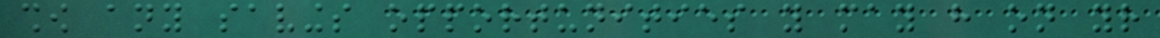show any savings opportunities you may have on your
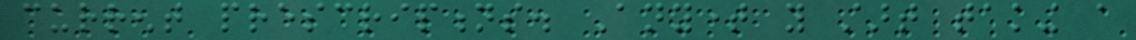current prescriptions. Anytime you start taking a
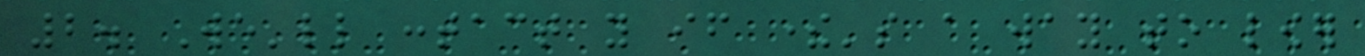2. We'll contact you if there's a way to lower
